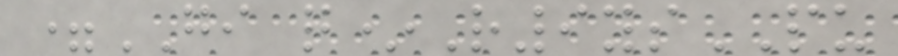=GI q*R9ysPU
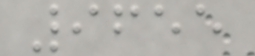9655
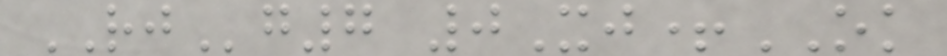RJg7 0Xj+OK
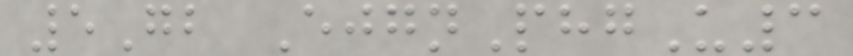5Gb EjgnPhgU3
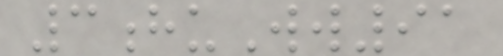3huWw91
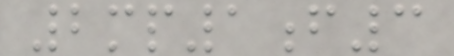2mp1f3
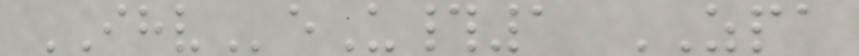IHVeU#1 ZPA
